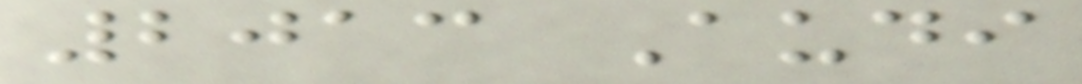2013 Audi
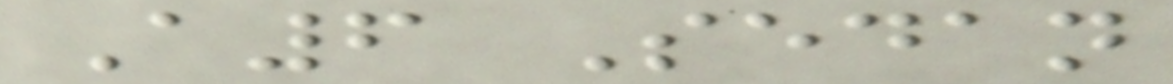A6 Sedan
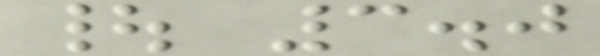| 3.0
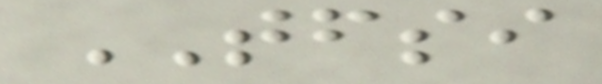TFSI
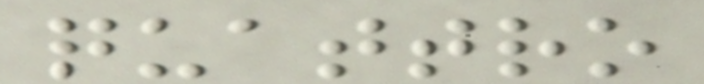quattro
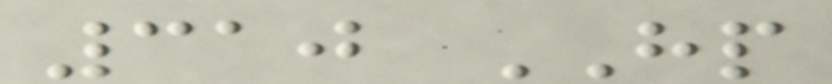310 HP
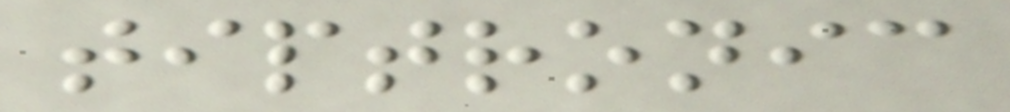tiptronic
